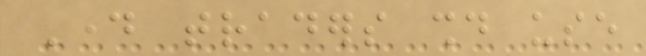Day traders should use
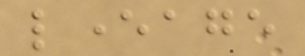leverage
